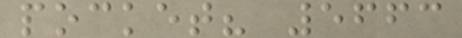pocket? 5663
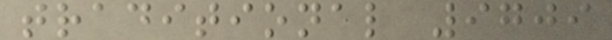traditional 9709
